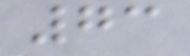73
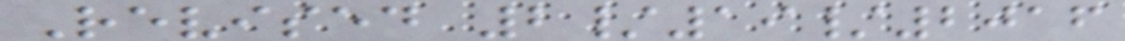Revised 2/19/2016
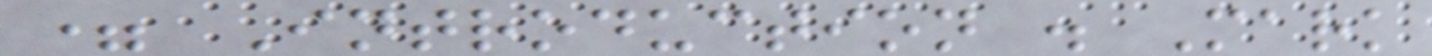= Introduction . Mark
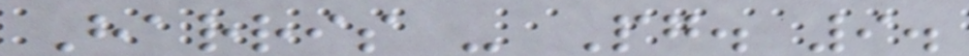Harris - Pg. 9.
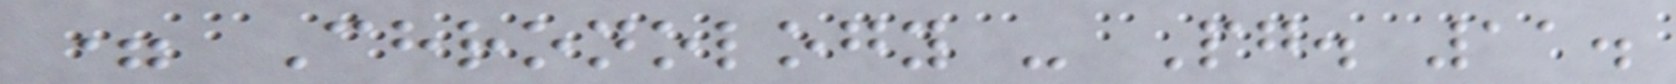= Chronology - Pg. 11.
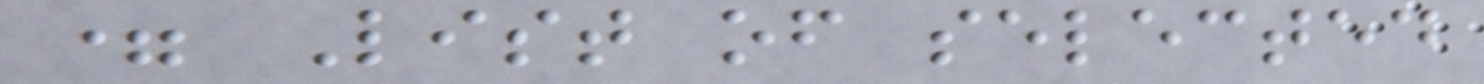= List of selected
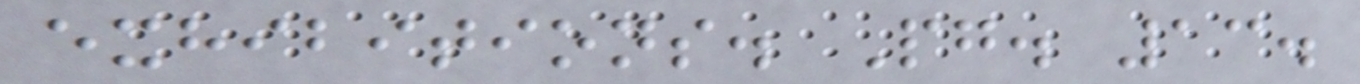exhibitions. Pg. 13.
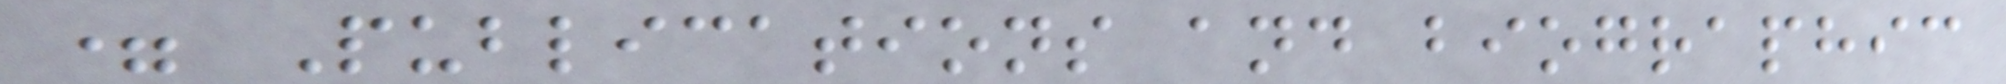= Publications and biographic
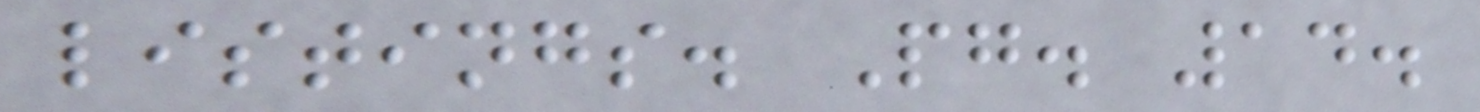listings. Pg. 14.
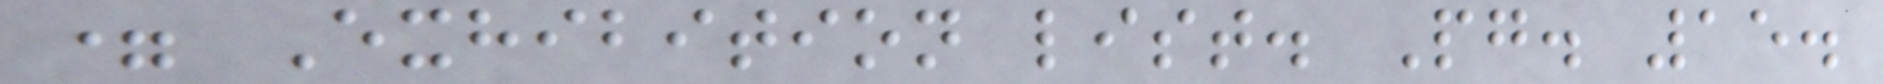= Exhibition list. Pg. 15.
